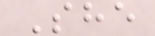She
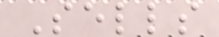Sells
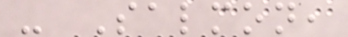- Salmon,
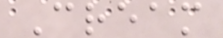Cream
